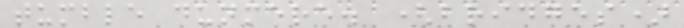tumble dunmere. (bridges)
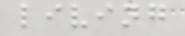living
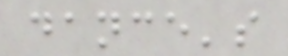dance's
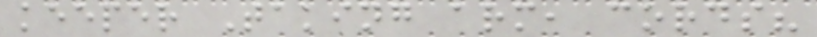keeper Taking arm, cords?
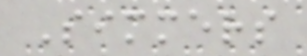Simmers
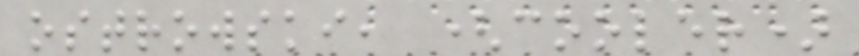ostrowski, (cooler)
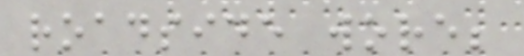roadside wore;
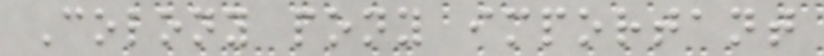Colony pony important
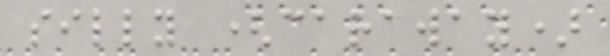silly (caraway)
